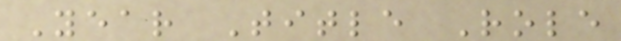Year Title Role
